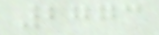2773
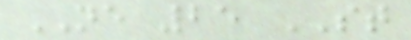NE 25 ST
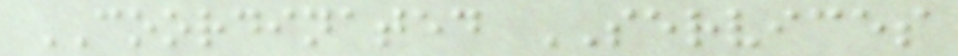COORDINATED SERVICES
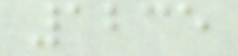1235
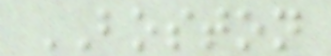BOSTON
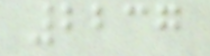2237
